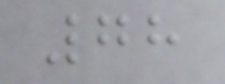78
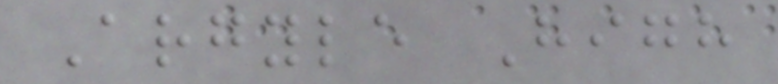Argyle High
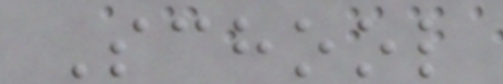School
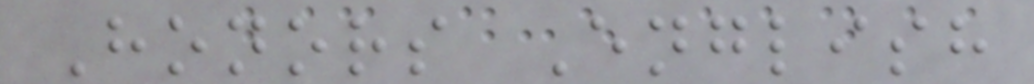Honors English
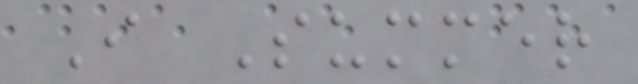I Summer
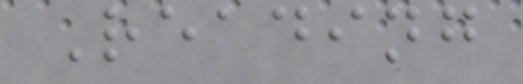Reading
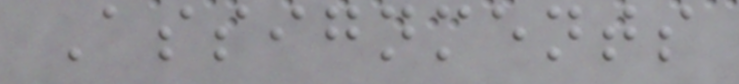Assignments
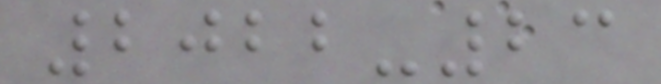2022-23
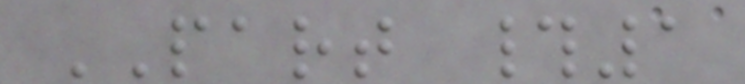PART #1
